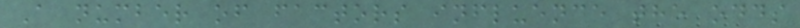A number of factors influence the odds
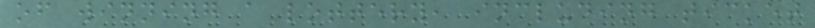of winning a lottery, including ticket
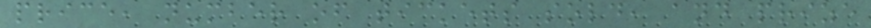price, number of tickets sold, and prize
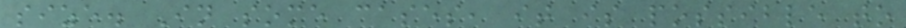size. In some cases, it is possible to
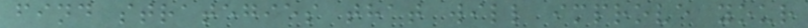find strategies that will improve your
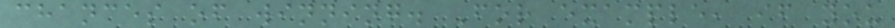chances of winning. For example, if you
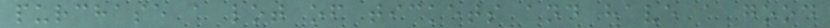purchase a lot of tickets and have a good
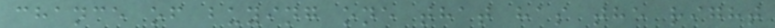chance of buying one that has the right
